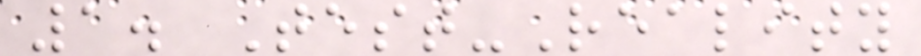1. Test-Reality
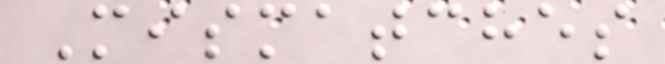Mismatches
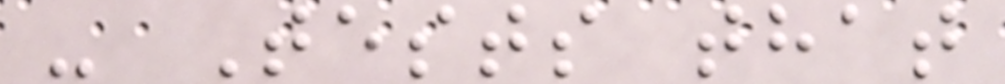- Tests that
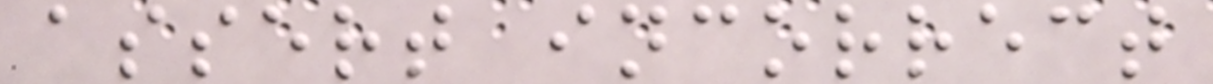assert incorrect
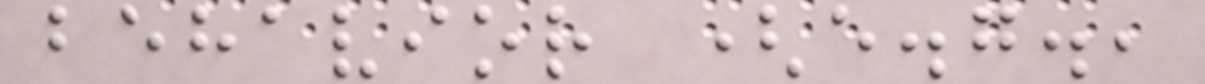behavior (e.g.,
